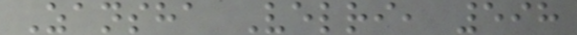Zansha Velri, 598
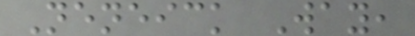Neneick Way,
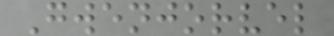Gwenjorvel
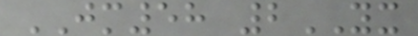JM58 2YX
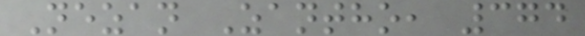Nezan Zantho, 374
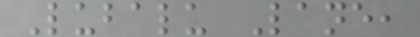Lubalu Lane,
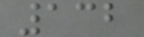132
